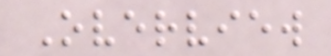Overview
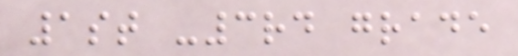1st -3rd grade
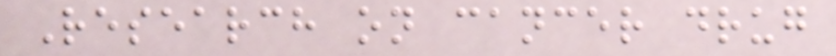Research on cancer drug
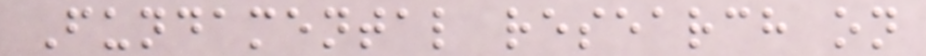Fundamental research on
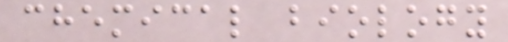chemical biology
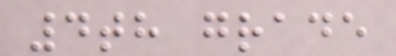4th grade
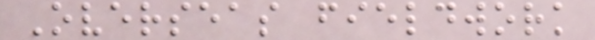Overseas fieldwork
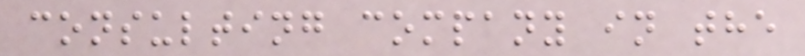consulting company in the
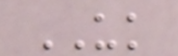UK
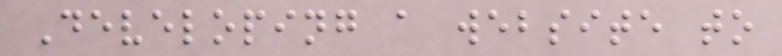Developing a website to
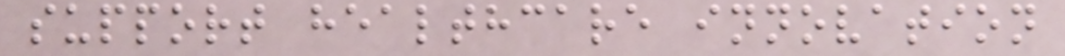support healthcare innovation
